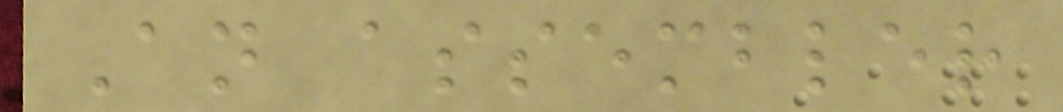An assembler
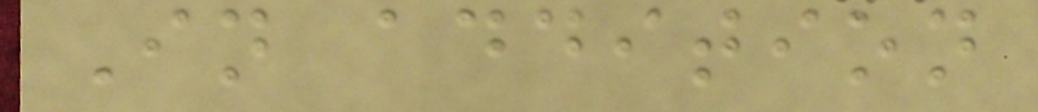In addition
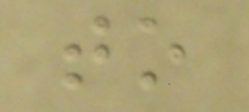to
